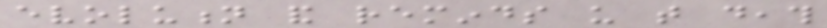evolution and reminds us that death
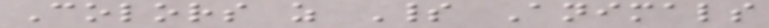Colors as Spirit Animals
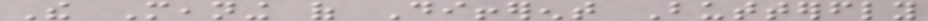The Meaning of Different Butterfly
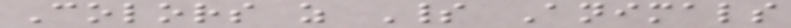Colors as Spirit Animals
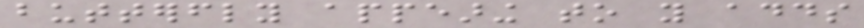butterfly appearing to you adds
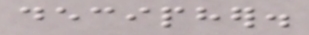decipher.
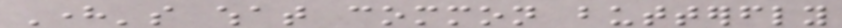Here's what common butterfly
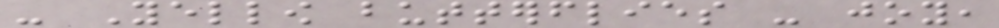- Yellow butterflies - joy,
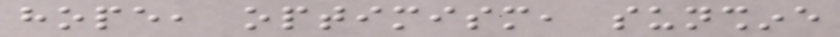hope, optimism, sunshine
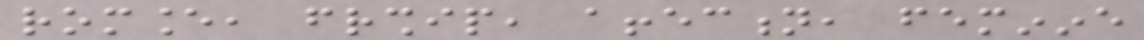romance, friendship, affection, feminine
